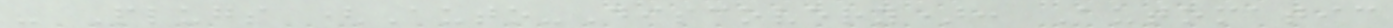- Plugs (Auto-Discovery): Automatic
